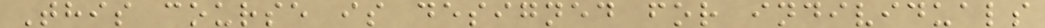This course is designed for individuals
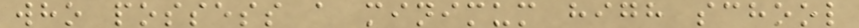who possess a minimum high school
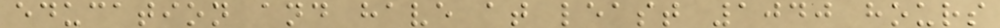education and have at least 1040 hours
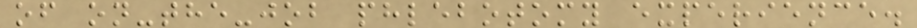of on-the-job phlebotomy experience.
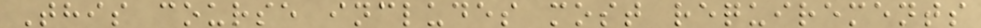This course includes most requirements
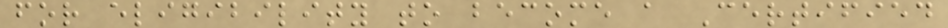for eligibility to become a Certified
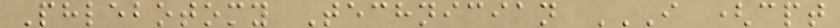Phlebotomy Technician I (CPT
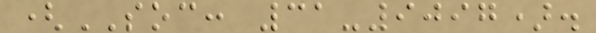(SOC: 31-9097).
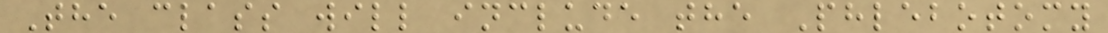The class will include the Phlebotomy
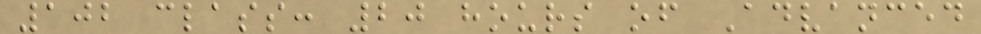102 class: 20 hours of Advanced
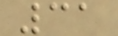31
